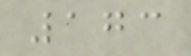173
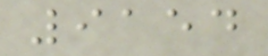9154
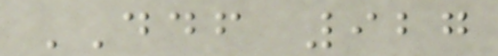DDF 927
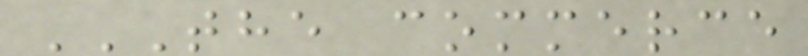THE COMMERCE
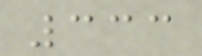333
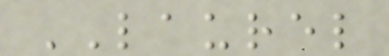LAUREL
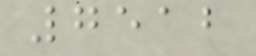7512
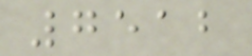7512
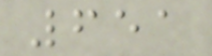651
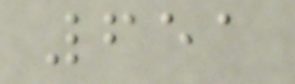651
